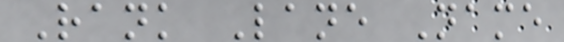Rank Lane Name
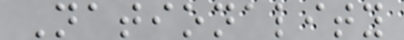Nationality
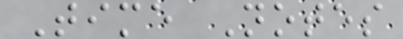Time Notes
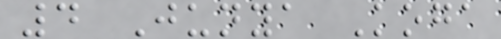4 Junya Koga
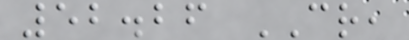52.26 CR,
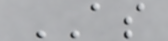AS
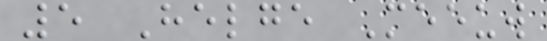5 Helge Meeuw
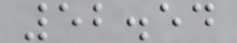52.54
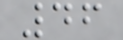46
